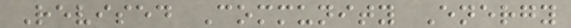Revised Community Energy
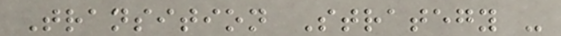Transition Strategy -
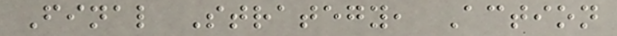Final Strategy, Action
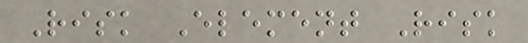Risk Element Risk
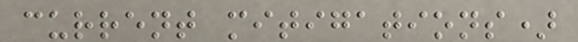current mitigations)
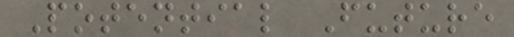Potential Future
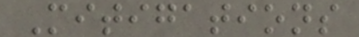Mitigations
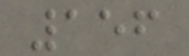156
